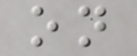on
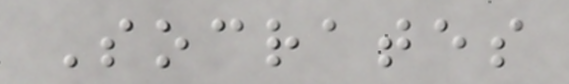Socrates
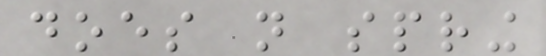does not spring
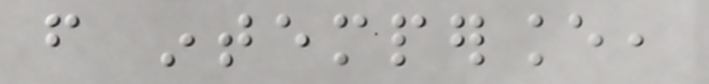from intemperance,
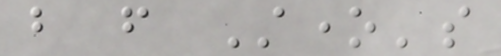but from Stone's
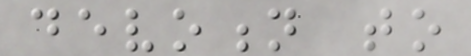devotion to
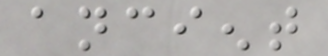ancient
